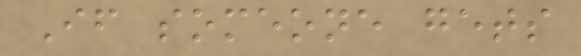If someone gets
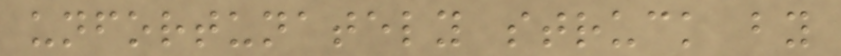unfortunately struck by
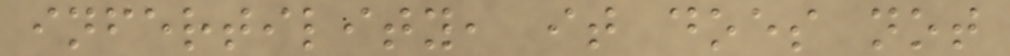infertility, it does not
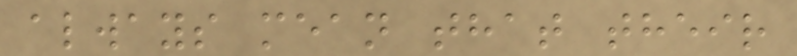always mean that their
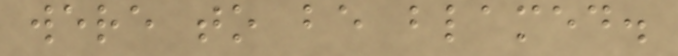were to be blamed.
